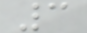3
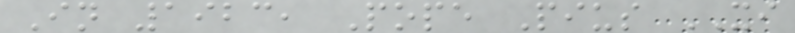In 1923, Pope Pius XI
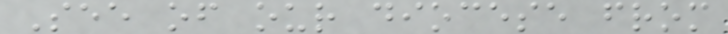See of our diocese from
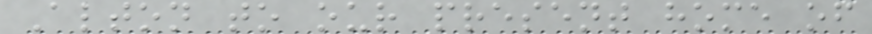Alton to our present home of
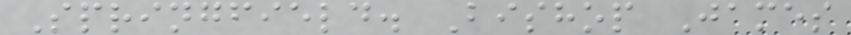Springfield. Bishop James
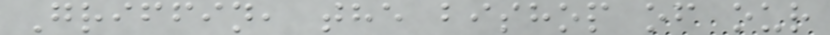Griffin, the bishop of our
